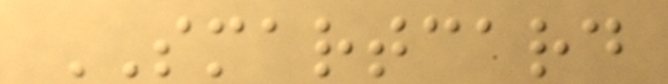SMARTCARD
